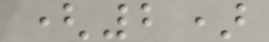(2)
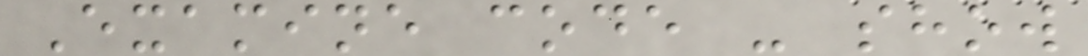Examine code - show
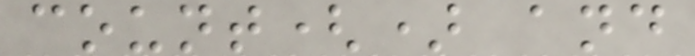count() and
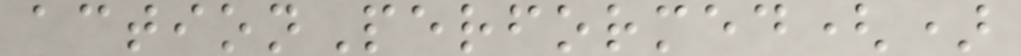actionPerformed()
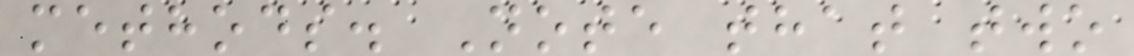methods. Note that two
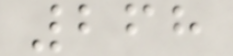268
